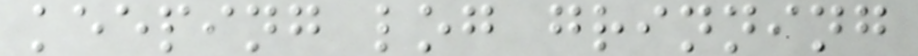keeping log grinning
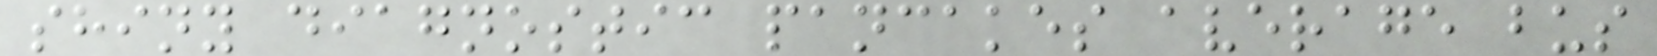shiny diagnostic pancakes average bus
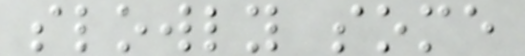slowly some
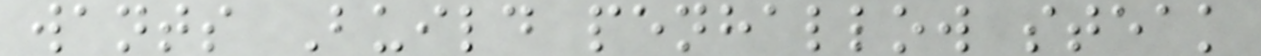wants Build penhallow steak
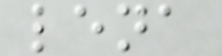lena
